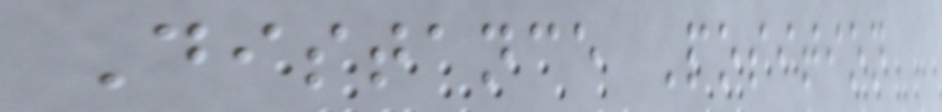Distance Position
